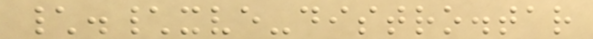\.\xve-distro.tar
